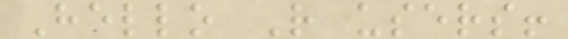Hello R users!
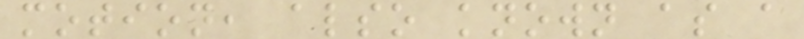motion, also known as a
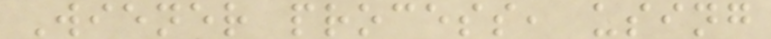Wiener process, using
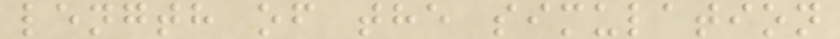length of the simulation
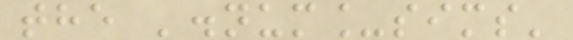the '.num_sims'
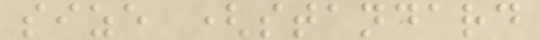size (standard
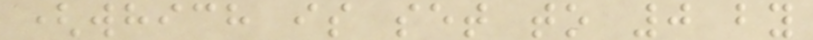(which is set to 0 by
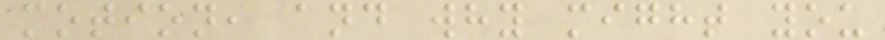motion, and why might you
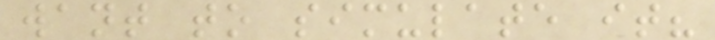want to simulate it?
